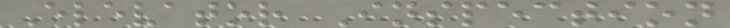Elevator Inspection
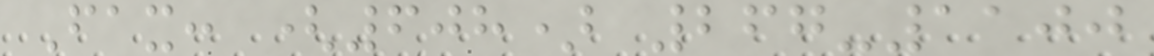Fax: (608) 267-1100
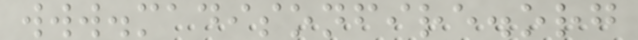www.madisonfire.org
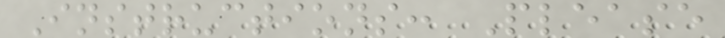Instructions: Please
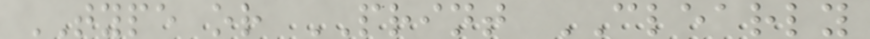TYPE or PRINT CLEARLY
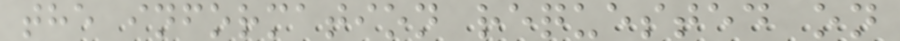the information requested on
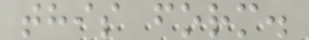this form.
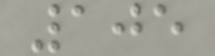105
